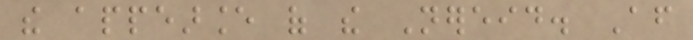the appearance of the Nereid. After
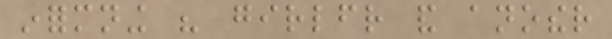informning his girlfriend and another
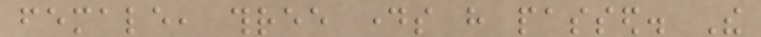female, three days have passed. The
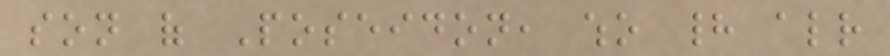son of Poseidon, who had already
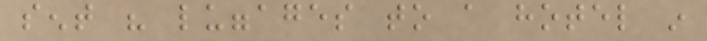sent his luggages to a hotel in
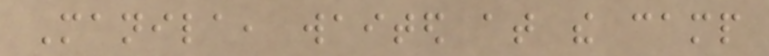Manila, waited at the camp
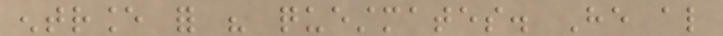entrance for his questmates. He also
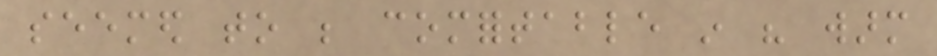seemed to be comfortable in his warm
